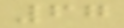67
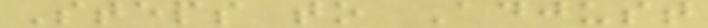Steps to Adjust
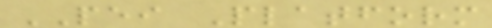PEI Platform
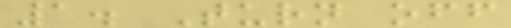1. Turn off
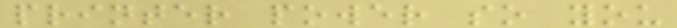printer power so you
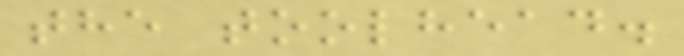the toolhead.
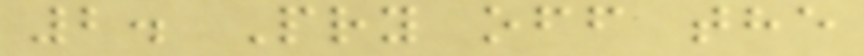2. Pry off the
